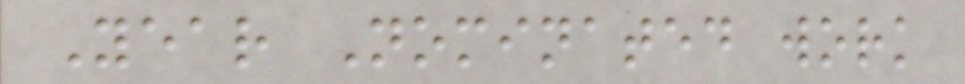Year Nominated work
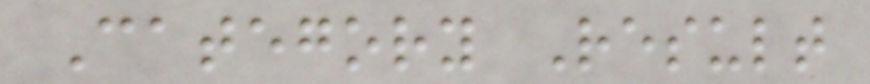Category Result
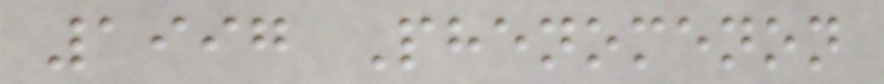1997 Phenomenon
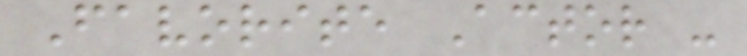Favorite Actor -
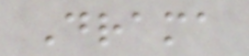Drama
